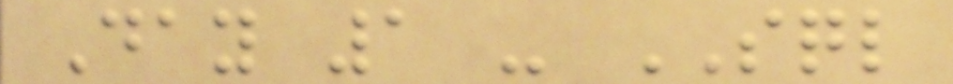Day 1 - SQL
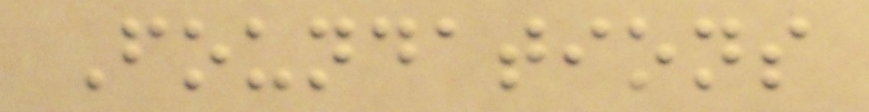Foundations
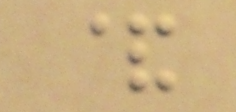&
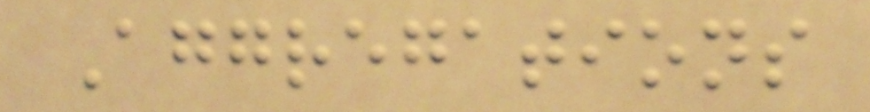Aggregations
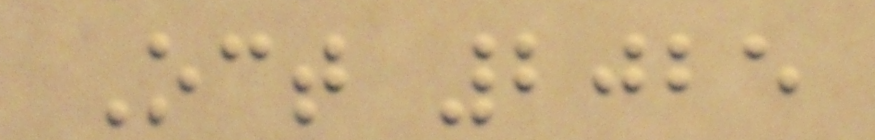Oct 2025
